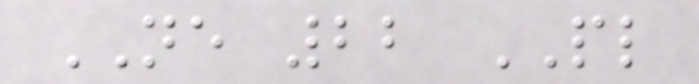NE 22 PL
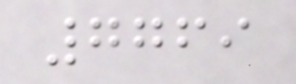7769
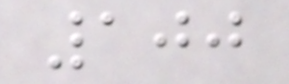100
